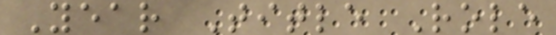Year Title Role
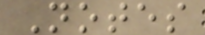Notes
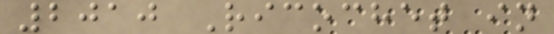2010 Ricochet in
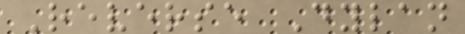Reverse Dylan
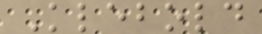Klebold
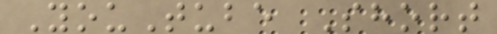YouTube Short
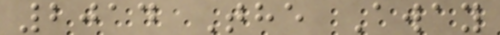2014 The Away
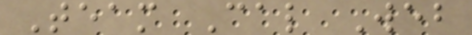Team Cal Web
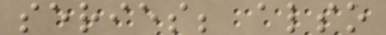series; also
